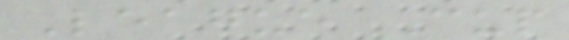League Cup
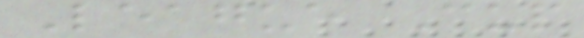League Cup
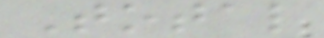Total
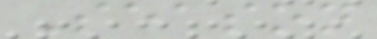Season
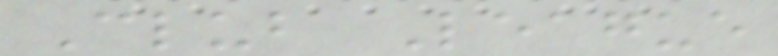Club League
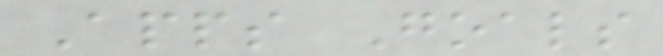Apps Goals
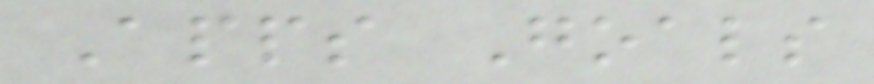Apps Goals
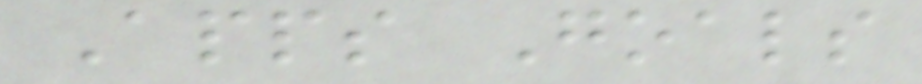Apps Goals
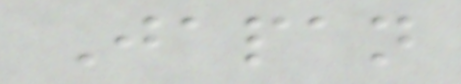Japan
